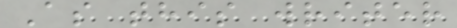As this writer
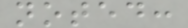noted:
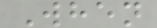When
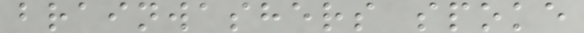brainwashers spoke
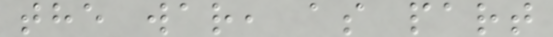the war, as part
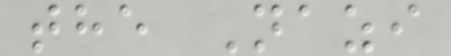the Nazi
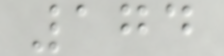174
